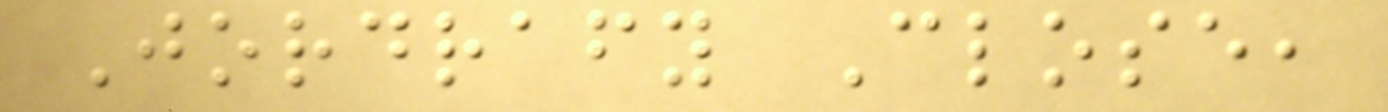Jordrafy Close,
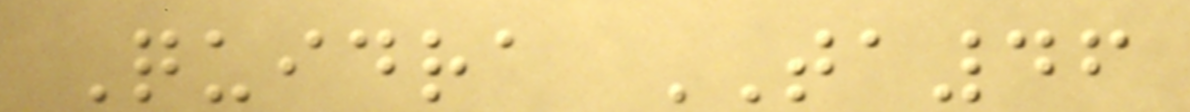Quidra TA46
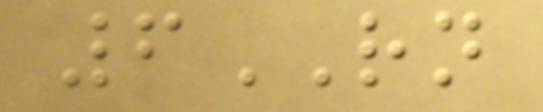6RN
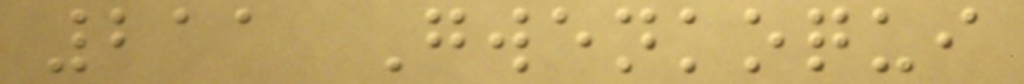211 Gwenkoqui
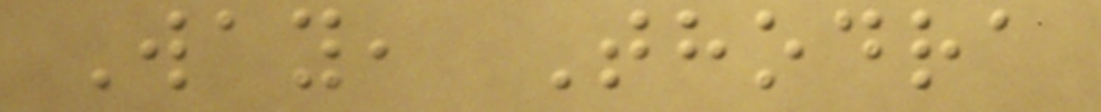Way, Thodra
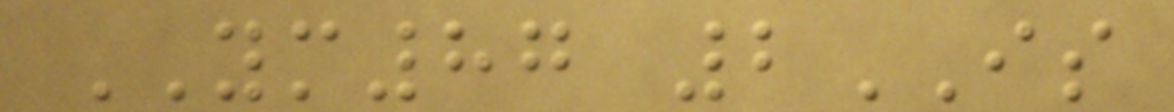YM87 2IS
